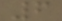6
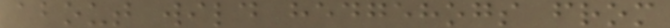about wild hedgehogs from
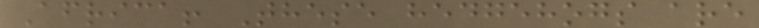Africa! These hedgehogs are
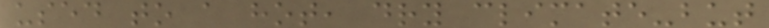used to a hot, dry climate-but
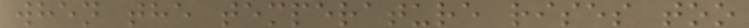when the temperature rises too
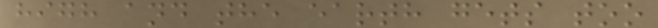high and the earth gets too
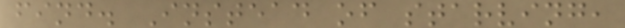find. Instead of starving,
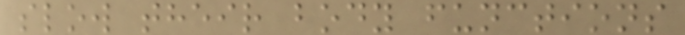slow their body functions
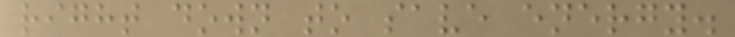right down to save energy.
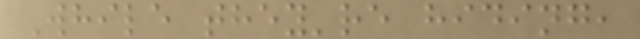While they're hiding,
